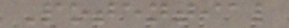Potential
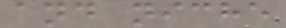and niche
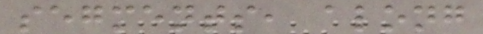segments, along
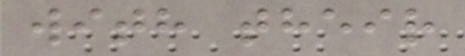with their
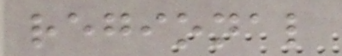regional
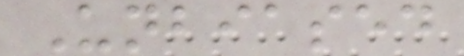Unbiased
